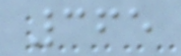365
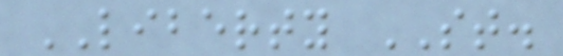LIBERTY ST.
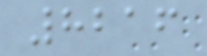8216
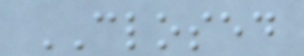CLOSED
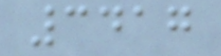3417
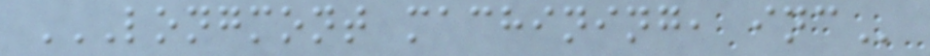LONGMONT MACHINING, INC
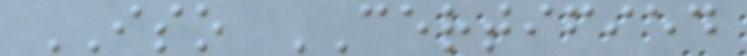ISO CERTIFIED
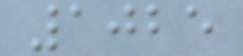1025
